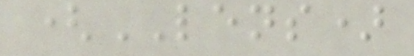(LENS)
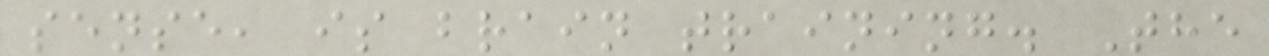sense, is brain training. The
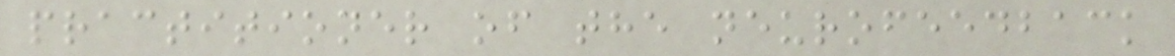practitioner of the neurofeedback
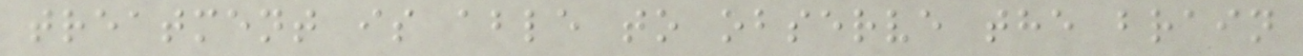treatment is able to observe the brain
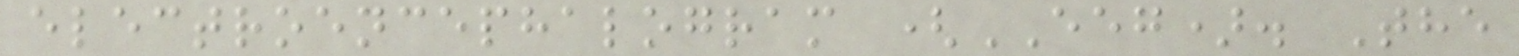electroencephalogram (EEG). The
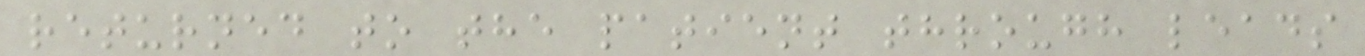returned to the patient through leads
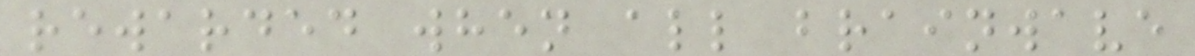rewarded when all brainwave
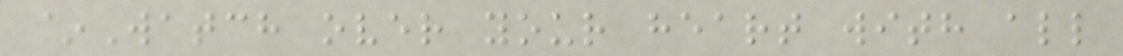~Watch over your heart with all
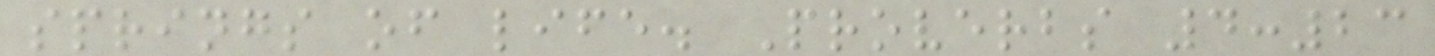springs of life. Proverbs 4:23
